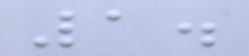1.
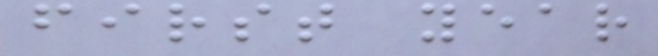first year
